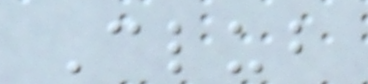Club
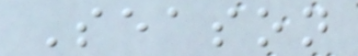Season
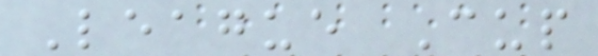League Cup
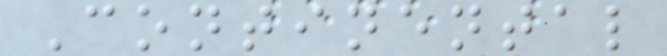Continental
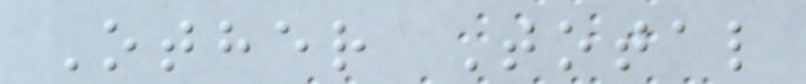Other Total
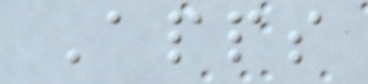Apps
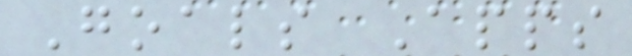Goals Apps
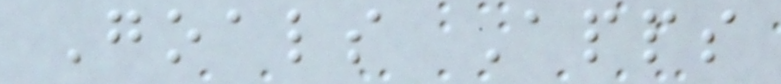Goals Apps
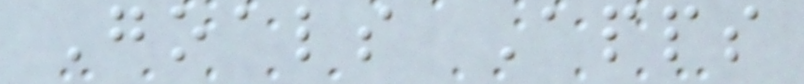Goals Apps
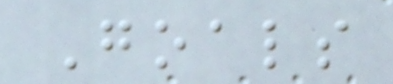Goals
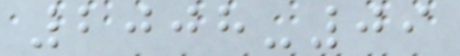2008-09
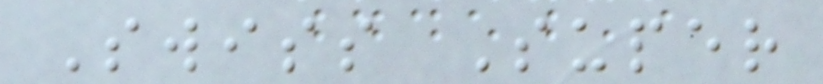Swiss Super
